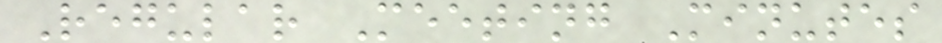Regular Meeting Minutes
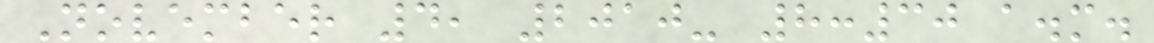November 4, 2010- 8:30 a.m.
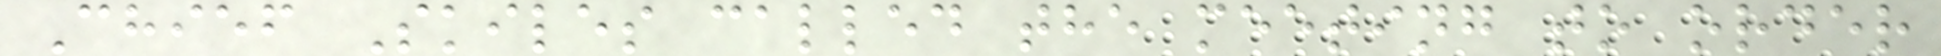Chief Skiles called the meeting to order
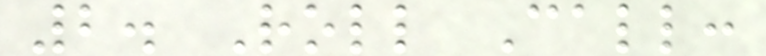2. Roll Call:
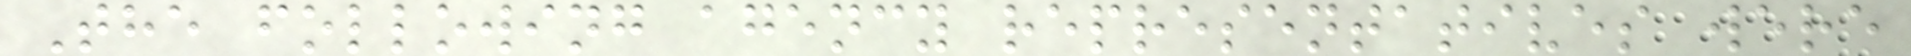The following agency representatives were
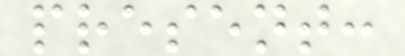present:
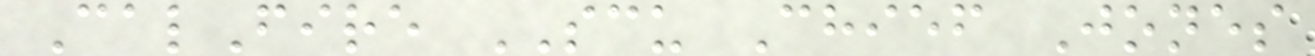CalFire SCU Chief Jones
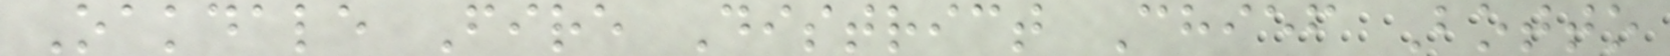Oakdale Fire District Chief Botto
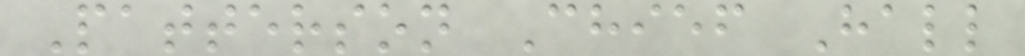Patterson Chief Hall
